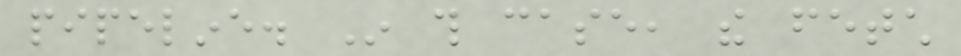pipeline. In this case, the fetch
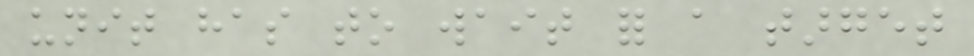unit has to wait for a target
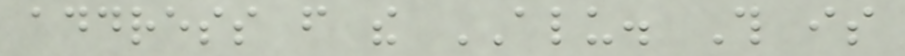address from the ALU. This is
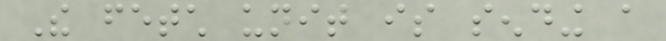The fetch unit is sending a
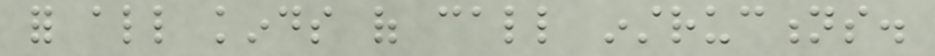for all kinds of call instructions.
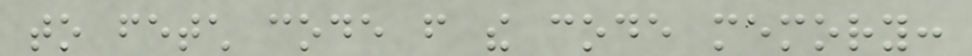to fetch code from the code memory:
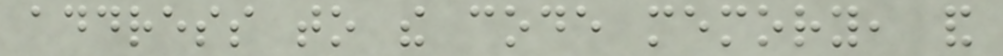address to the code memory, and
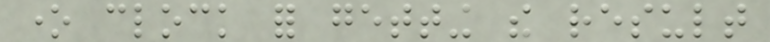one clock for getting the result
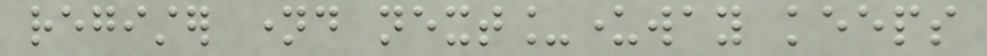register named next_underway keeps
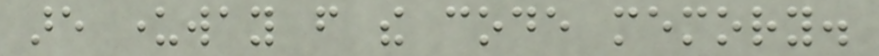are underway from the code memory.
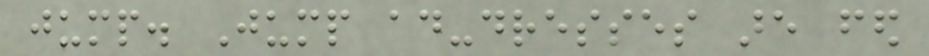jump. Jump ad-dresses are fed
